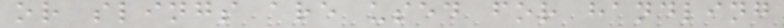or slings are used for handling
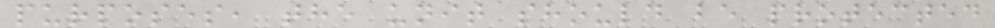purposes, the unit should be protected
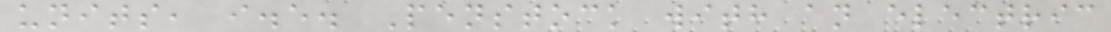units, i.e. Penstock with an electric
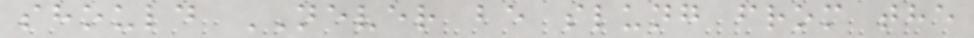should NEVER be slung from the
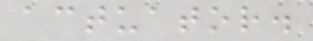actuator.
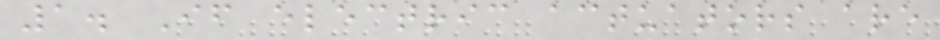1. If electric actuators are
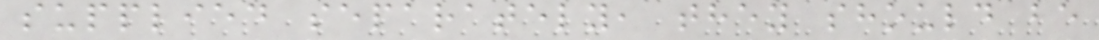supplied separately, they should be
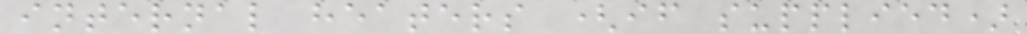internal heaters (if supplied)
